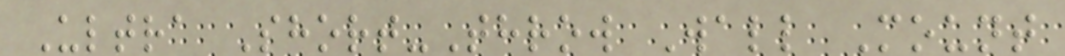Ultra Short-Throw Wall Mount
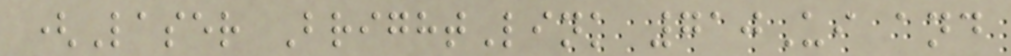(Laser BrightLink 710Ui and
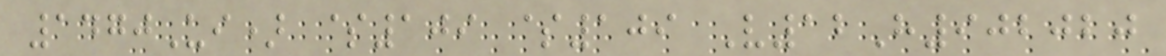1470Ui) $109 $109 V12H902020
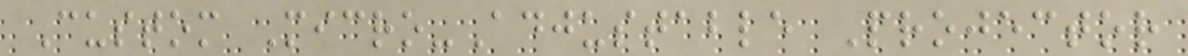Custom Micro-Adjustable Projector
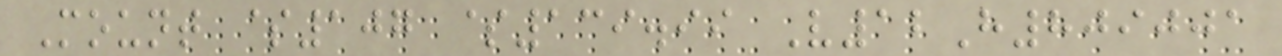Mount $107 $139.99 V12H809001
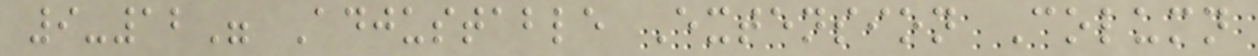9-12" Adjustable Extension Column
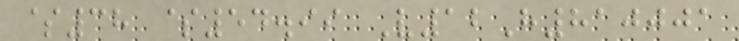$38 $54.99 V12H810001
